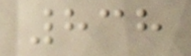838
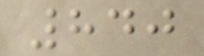840
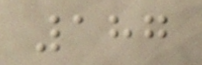187
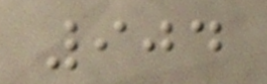904
